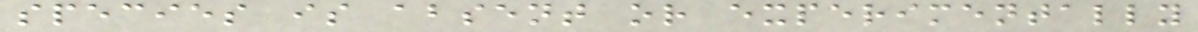species is absent or experimentally
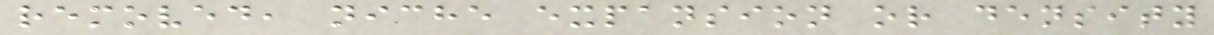removed, niche expansion or density
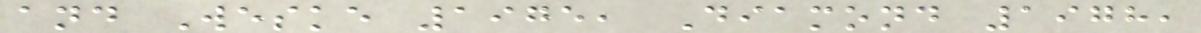and Weske 1975, Diamond 1978,
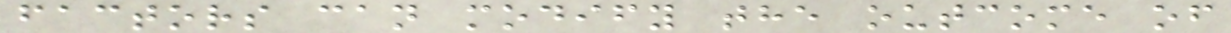factors can modify the outcome of
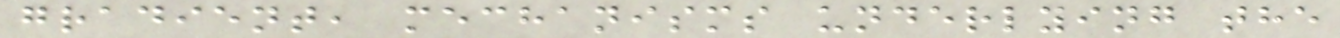gradient, mechanisms underlying the
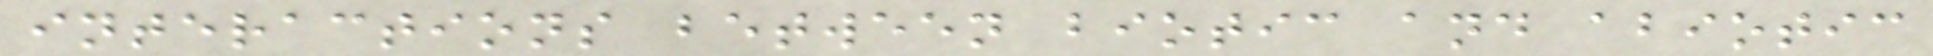interactions between biotic and abiotic
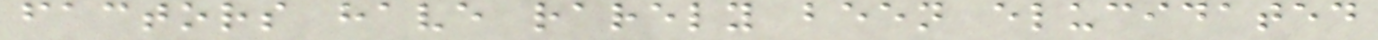factors have rarely been elucidated
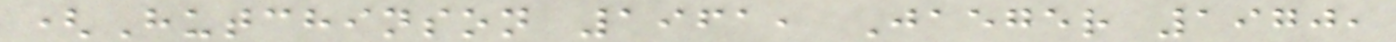(Hutchinson 1961, Jaeger 1970,
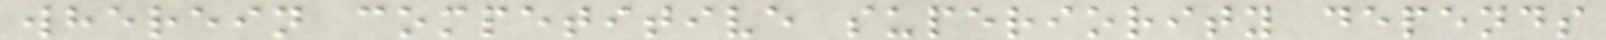wherein competitive superiority depends
